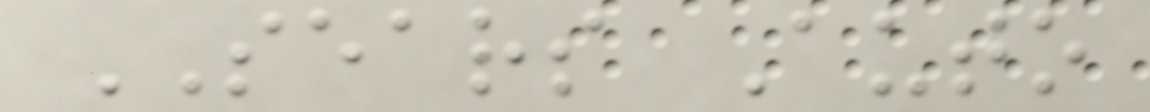SEARS Auto
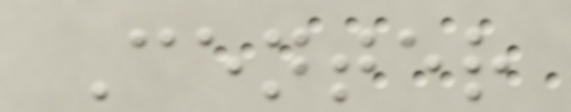Center
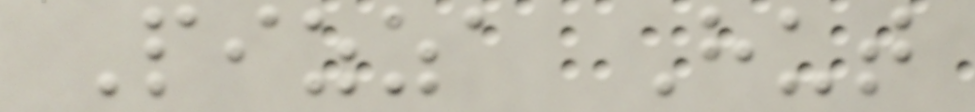Pizza Hut
